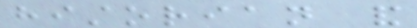historian and
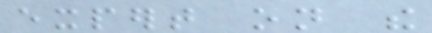expert on the
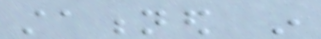stationed in
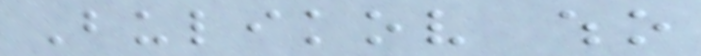Bulikov who
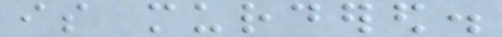is murdered.
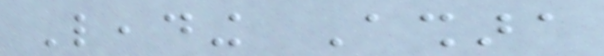Leading Ashara
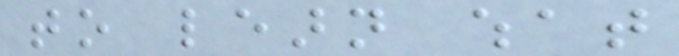to learn what
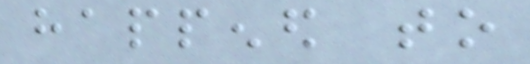happened to
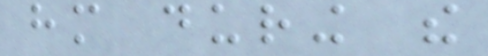him during the
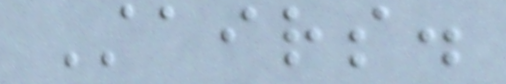Stairs.
